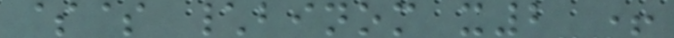$$ \binom x2 +
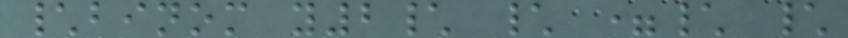\binom y2\ \ =\ \
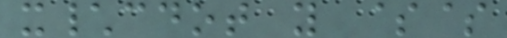x\cdot y $$
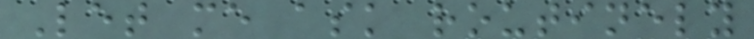Let me ask routinely
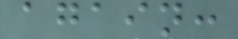again:
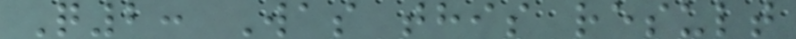Q2: Was this result
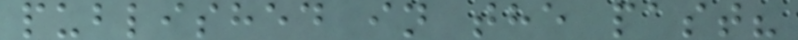published in the past?
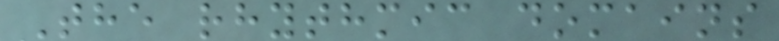The rhythmic domains
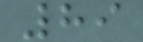89
